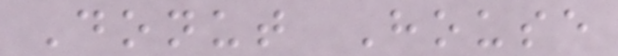Donut House
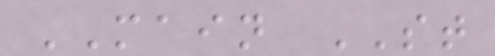MAIN ST
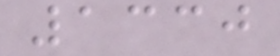1330
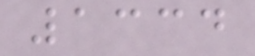1334
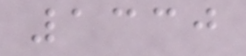1330
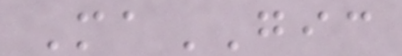MaGIC
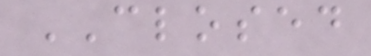CLOSED
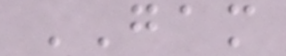GAM
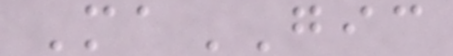MaGIC
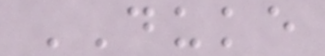DUKE
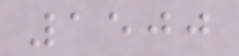1500
